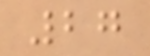27
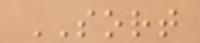SORT
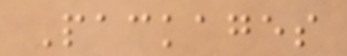Packages
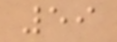59
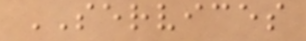SERVICES
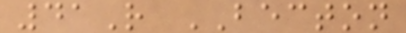41R BECTON
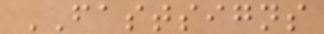FASTSIGNS
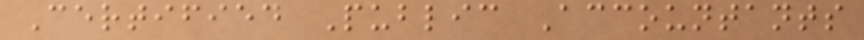Certified Public Accountants
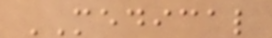MEDICAL
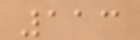113
